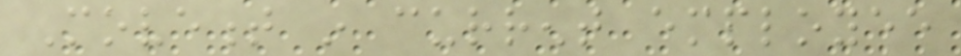Movement in current employee
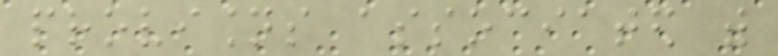provisions associated with
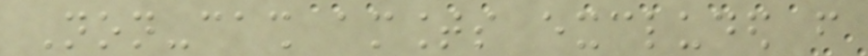Non-cash amounts excluded from
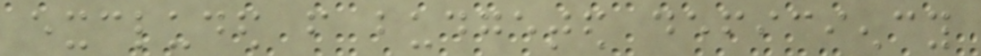excluded from budgeted deficiency
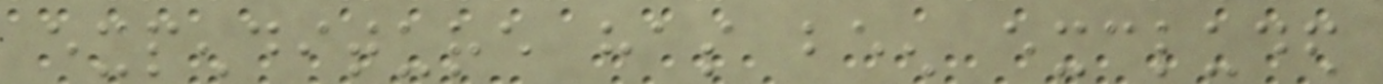expenditure has been excluded
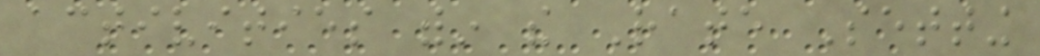activities within the Rate Setting
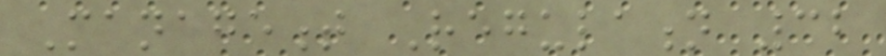Management Regulation 32
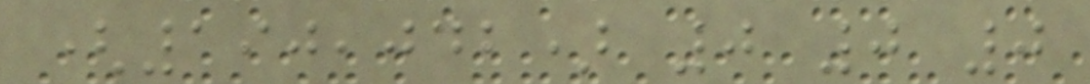(190,042) 0 0 0
